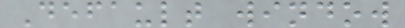Default window
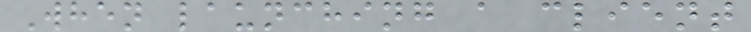When launching a client
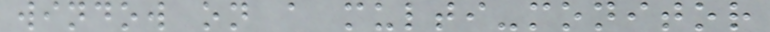window on a multi-monitor
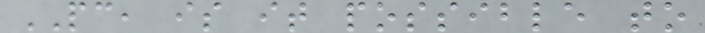PC, is it possible to
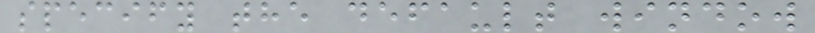specify the default window
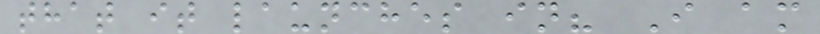that it launches in? I am
